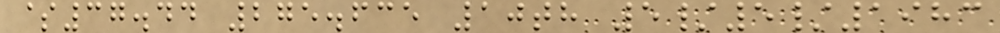$37.44 275.635 10th 5/5/1983
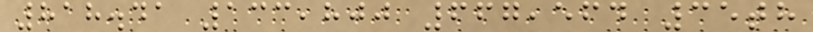818.41 133,800 667,564 35th
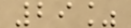29%
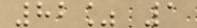82% 1
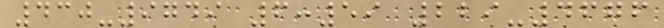430-9749 6:59 229-4676
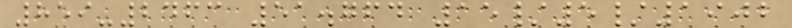859-2463 51.764 15/5/1902
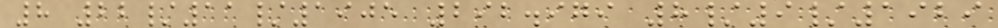8 22/11/1905 292.979 8/9/1929
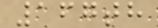167th
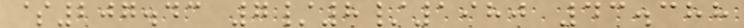$207.43 7/8/1980 43.388
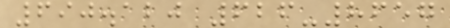690.120 626-8657
